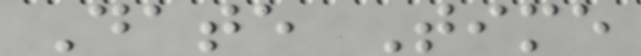Date Time
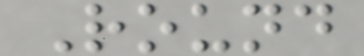Round
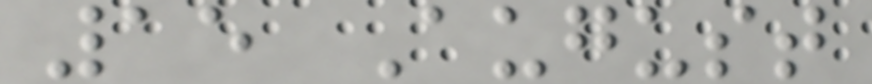15 August
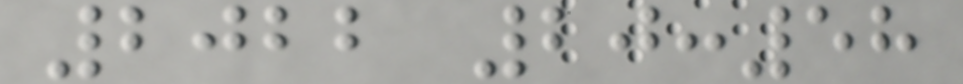2022 20:58
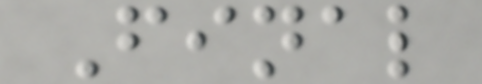Final
